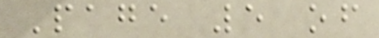Page 5 of
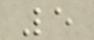5
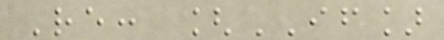Re: [IF]
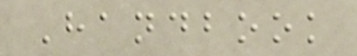Handbook
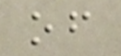of
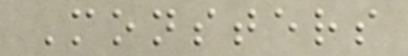Monsters
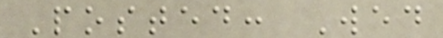Posted: Wed
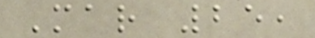Mar 25,
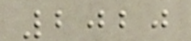2020
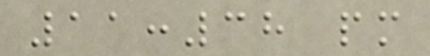11:38 pm
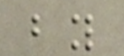by
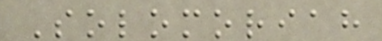Solomoriah
